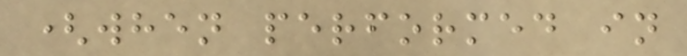(when performed in
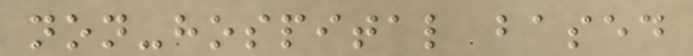non-hospital based
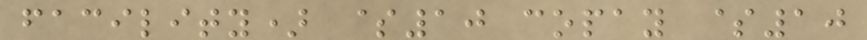facility) $10 copay $10
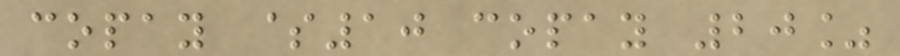copay $10 copay 20%
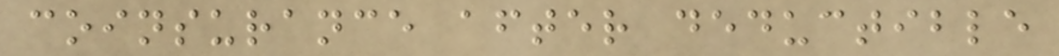coinsurance after deductible
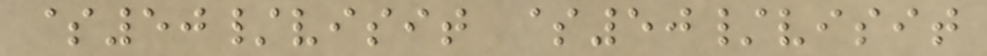$50/visit $50/visit
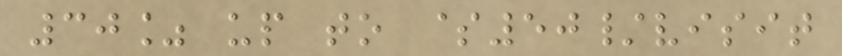30% up to $50/visit
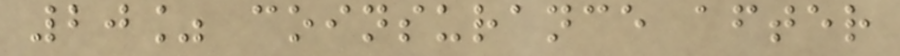20% coinsurance after
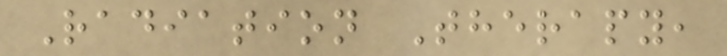Radiation Therapy,
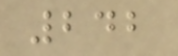242
